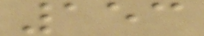153
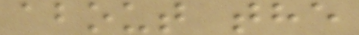about the
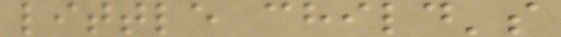little child's
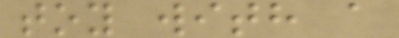toy with a
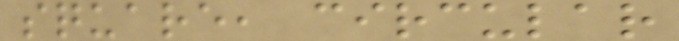square, circular
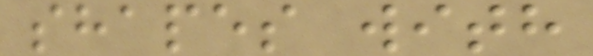shapes with
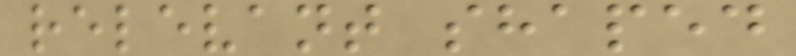relevant shaped
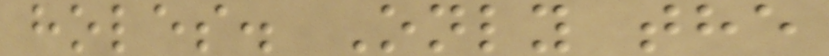holes. Only the
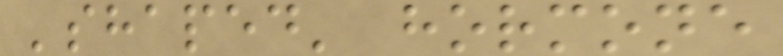'shaped' hormone
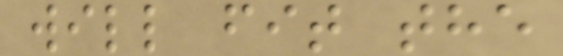will fit the
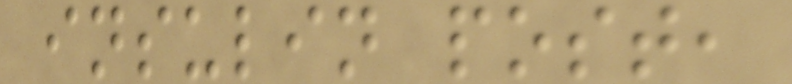insulin post,
